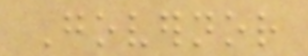Governor
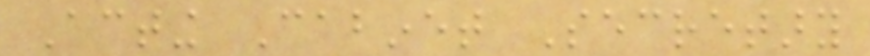Acting Cabinet Secretary
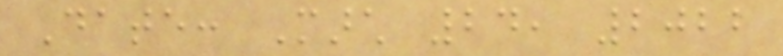Date: March 24, 2022
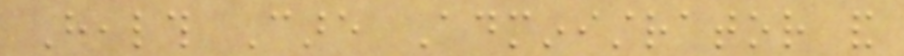Health Care Administrator and
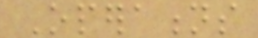Operations
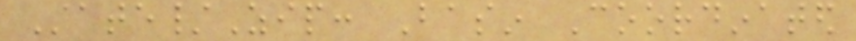State/Zip: Basin Coordinated
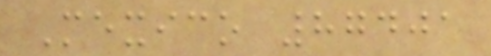Mexico 87401
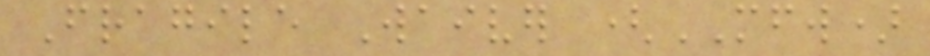Fragile Waiver (MFW)
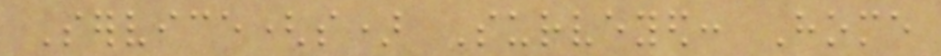Service(s) Surveyed: Home
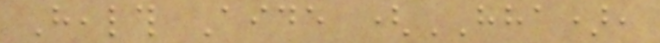Health Aide (HHA),
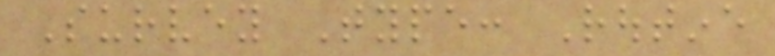Survey Type: Routine
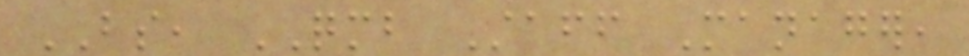BS, QMB Staff Manager,
